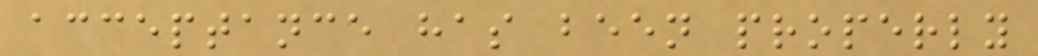acceptance has been properly
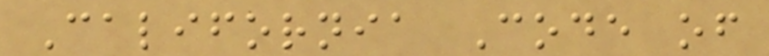California Code of
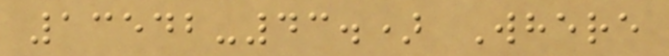13542-43.) Where
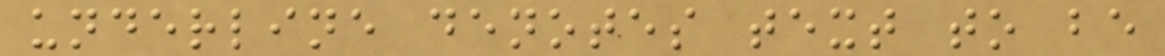underline denotes text to be
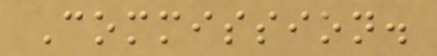Commission.
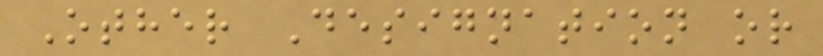Other Designation or
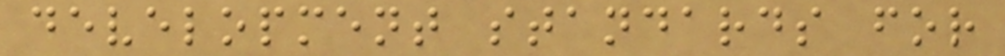development standards for
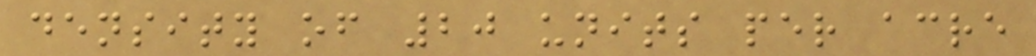density of 20 units per acre
